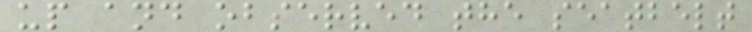up and observed the seatbelt
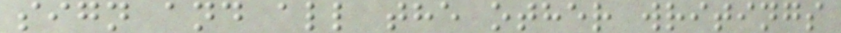sign and all the other writings
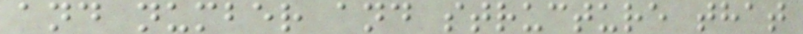and number and structure that
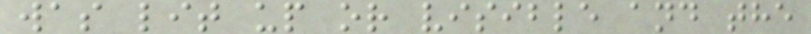was lit up or visible and the
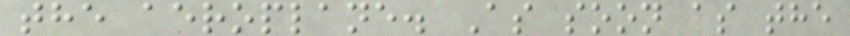the aeroplane. As soon as the
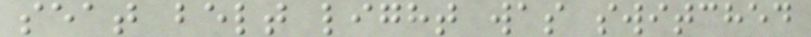seat belt light was switched
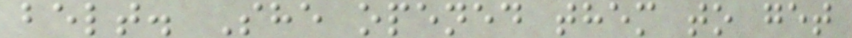belt. She opened them to get
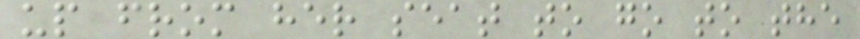up from her seat to go to the
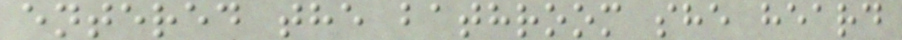entered the bathroom she heard
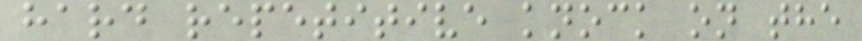hard repetitive knock on the
